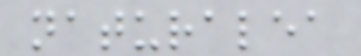naturalea
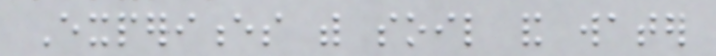Experiences with soil and water
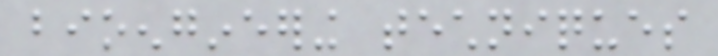bioengineering techniques
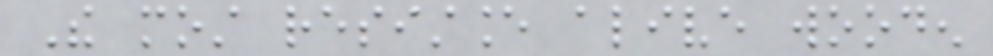The most resistance alive wooden
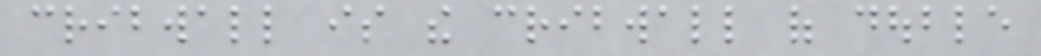cribwall is the cribwall of double
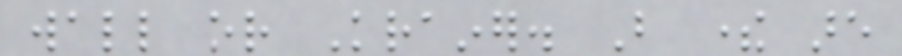wall or Krainer. But there are
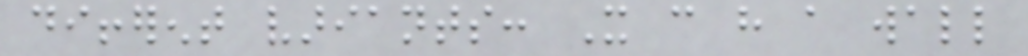different variants: It can have a wall
